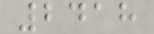2418
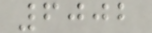6002
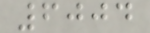6004
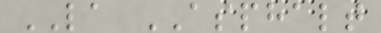LA ASPHALT
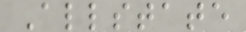Allstate
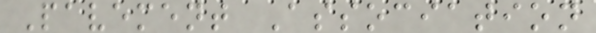Pavement Association
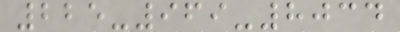225-969-8034
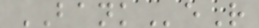BANKeR
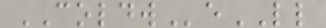COLDWeLL
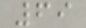69
